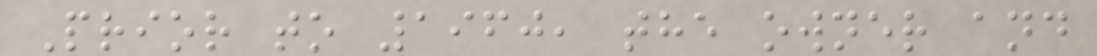Prior to 1960, the owner and
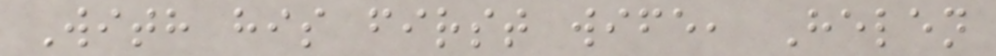With his first wife, Helen
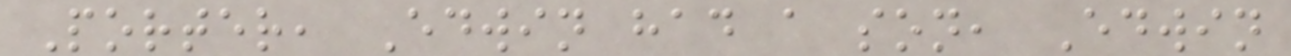Porter, Edwin had a son, Edwin
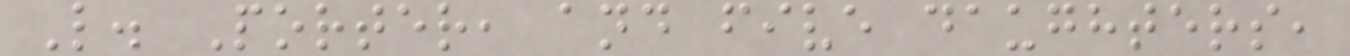L. Porter, and five daughters,
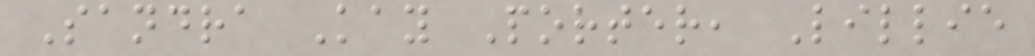Sandra Kay Porter, Lillie
